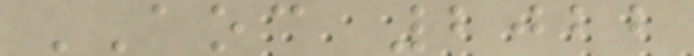AOC 2022
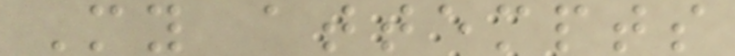My attempts
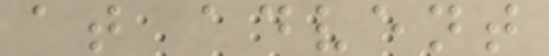at advent
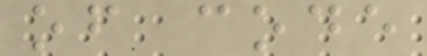of code
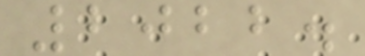2022.
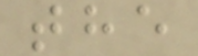the
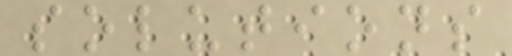solutions
